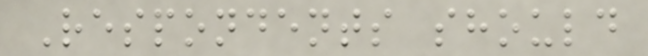Respondents should
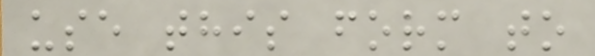use this form to
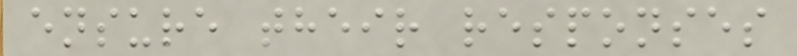ensure their responses
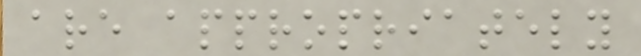are appropriately
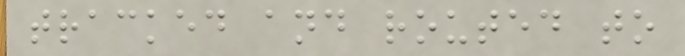tracked and routed to
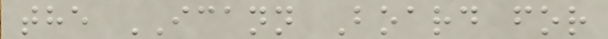the ICANN Board for
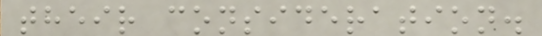their consideration.
